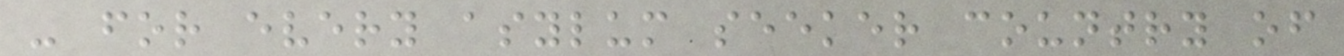- for every asylum seeker country of
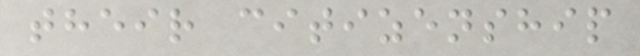their citizenship
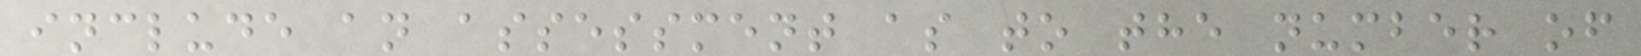include an assessment as to the number of
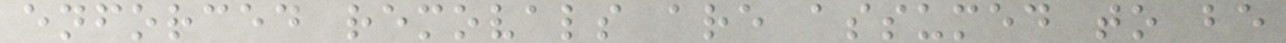enforced removals are assumed to be
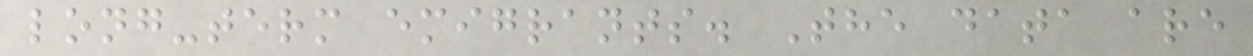long-term emigrants. The data are
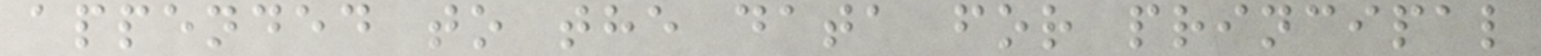appended to the data for principal
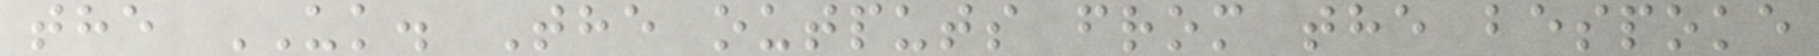the UK. The outputs from the bespoke
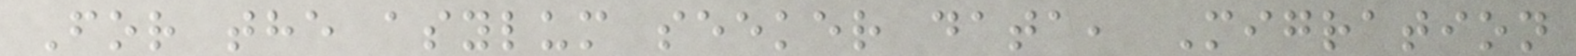For the asylum seeker data, Migration
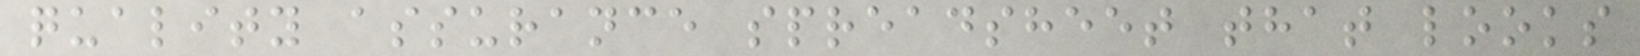quality assurance spreadsheet that looks
